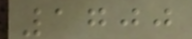1700
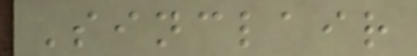Sinclair
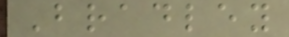Bradley
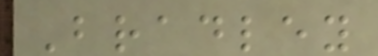Bradley
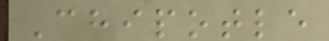Chipotle
